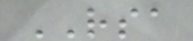RSA
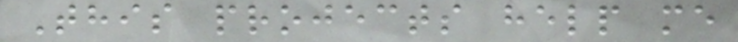This projects help me
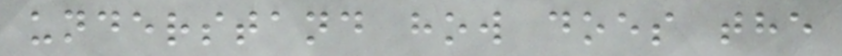understand how does the
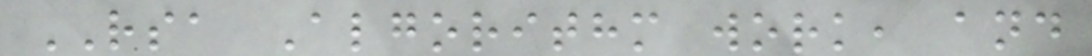RSA Algorithm work, and
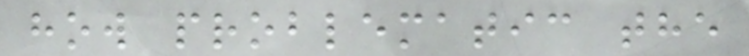how problematic the
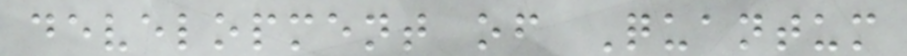development of Quantum
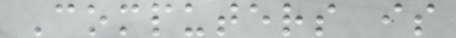Computers is
